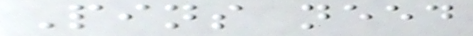Pins need
